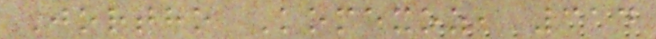Jortho Komexoz, 314
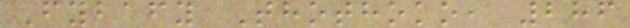Fybafy Thothoko, 286
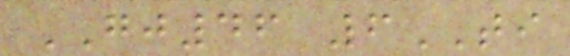GJ46 6TI
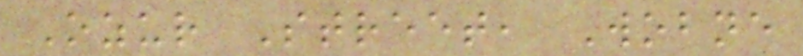Ozur Street, Wobne
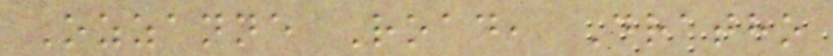Ozzanne Road, Dratho
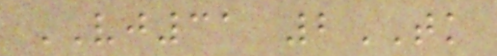VJ31 2TK
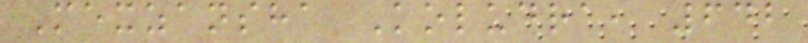Mexzansha Koludra, 642
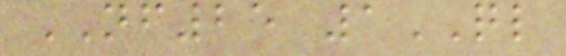NF25 1QL
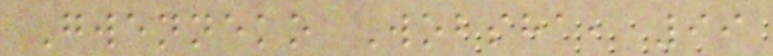Gwenneko Wobsha, 99
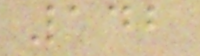142
